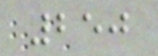250
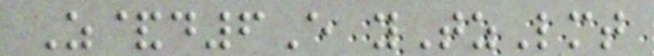Z&d6E yTzLmt
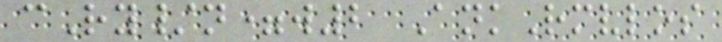cRy/n=w2 AnkRmvlos
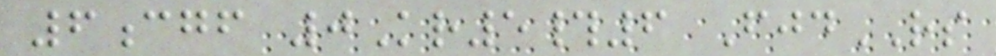6cgf 0Kr5#6 FjdRS
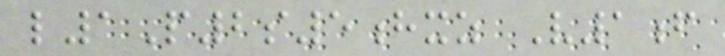l1P2s5hxz V1f
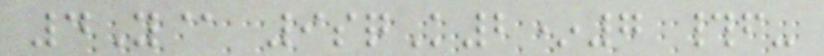4Y@ 9sqK2*7 #f-
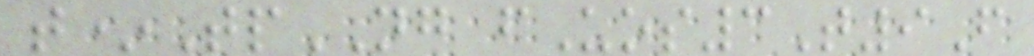t*TpNG fUos3T9F
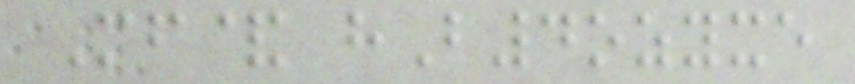Mf& hB4ozyxe
